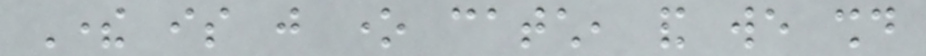There is just one catch, and we should
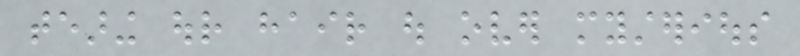tearing our hair out over mysterious
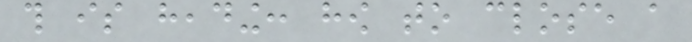this is heading: how to close a
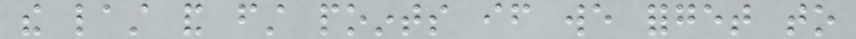the last and first points if we forget to
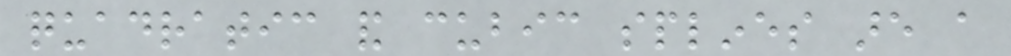quadratic and cubic splines are a
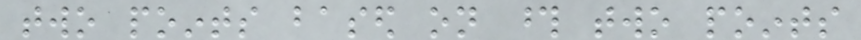two points based on those two points
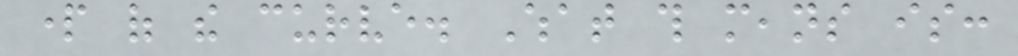part of the curve. What this means is:
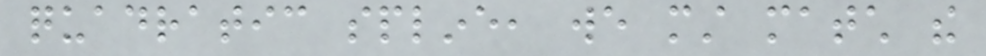quadratic spline, we must match the
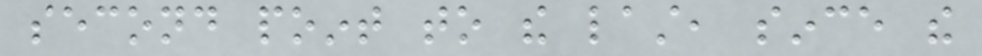second point to the last, since the
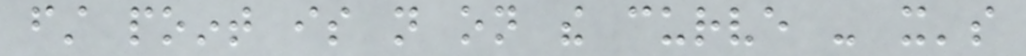first point is not on the curve - it's
